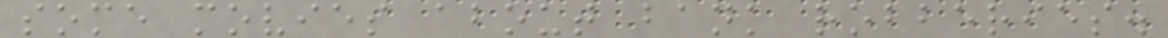some movies about bank robberies.
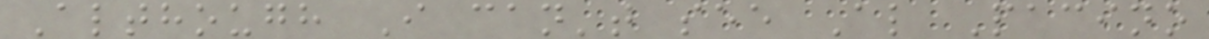Although I can't see Al Pacino
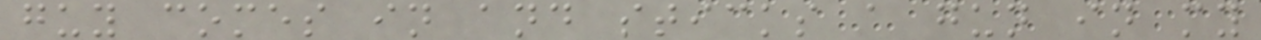guy comes in and sticks a gun in my
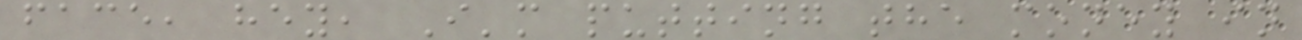face, hey, I'm putting the money in
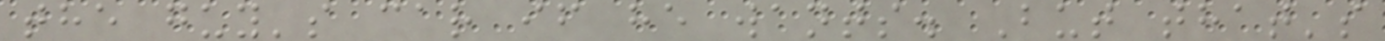the guy's car if he wants. But that's
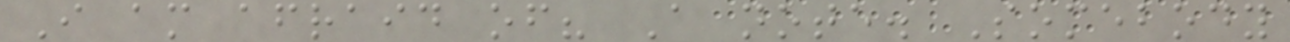I am afraid of? A note. Somebody
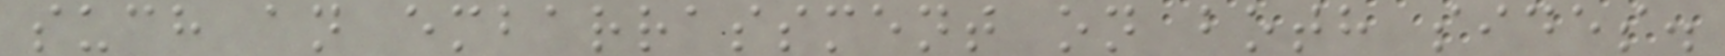such an embarrassment on both sides.
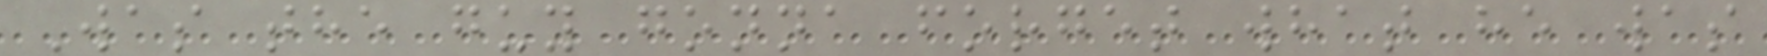Was the guy gonna forget what he was
